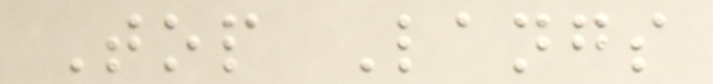Top Langs
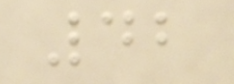42
